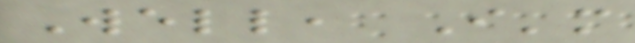Well, I'm
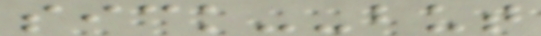sick--but
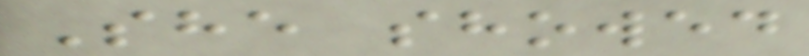She showed
